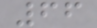66
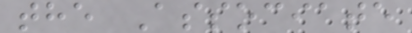the Associate
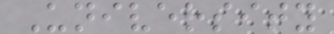University
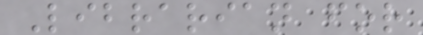Librarian for
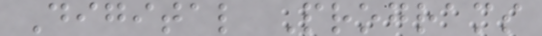Digital Programs
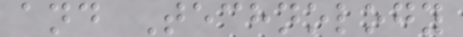and Technology
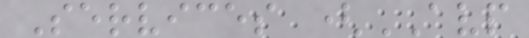Services (AVP
